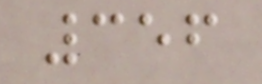356
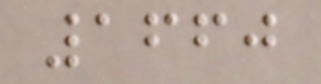1660
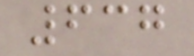637
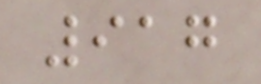917
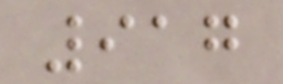917
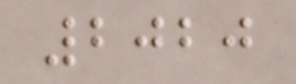2020
